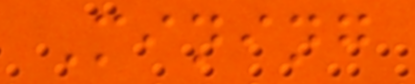Mining
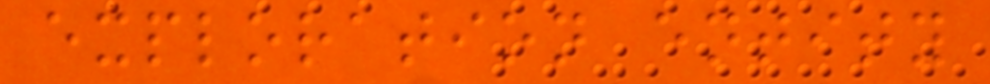exploration entity
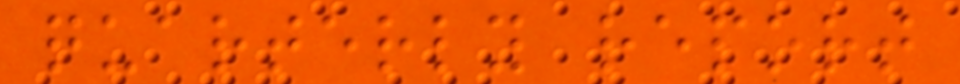quarterly report
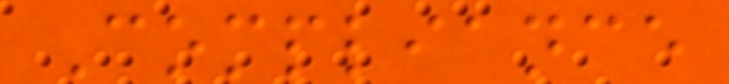Compliance
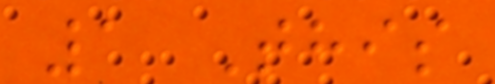1 This
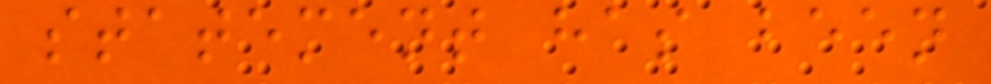statement has been
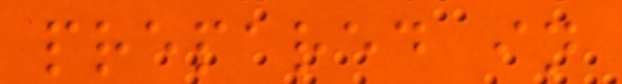prepared in
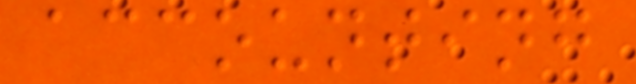accounting
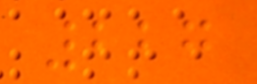227
